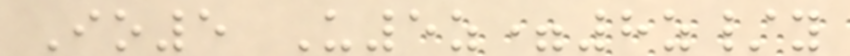Io5 U5z=8z/y
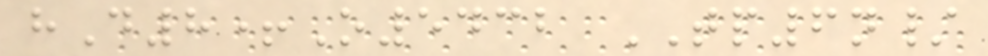hD8+O5432 TP6n/
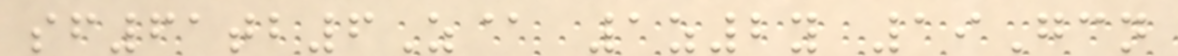sf61tb6Z@ 1z2y 19Gcn
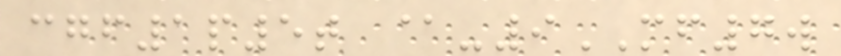cgf1p5t @-9MF7w
